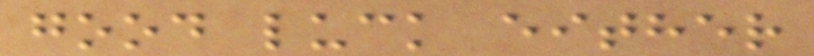good luck either
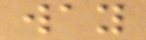way
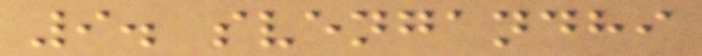9. svengandhi
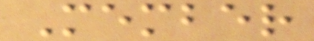Member
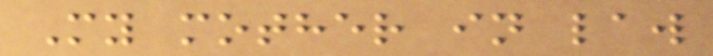My mother in law
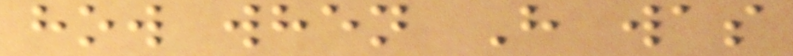how when H was
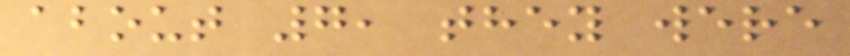about 7, they were
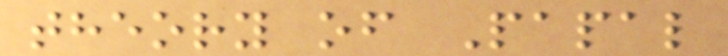theory of Papal
